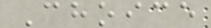Choice
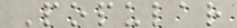Popular
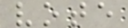vote
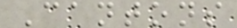Cantons
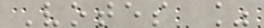Votes %
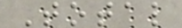Total
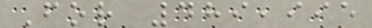For 489,995
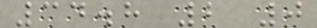34.8 2 0
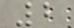2
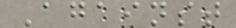Against
